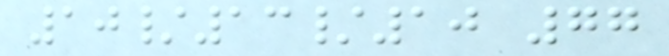10/13/10 77
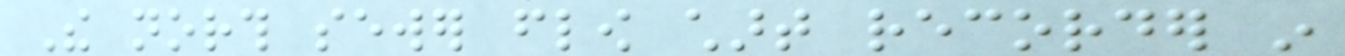The north sewer flow chart recorder in
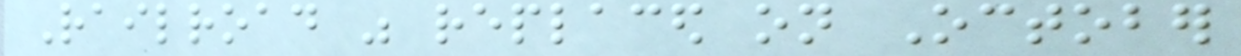Railroad was replaced on October
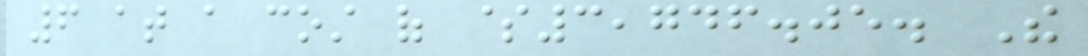6 at a cost of $3,746.05. The
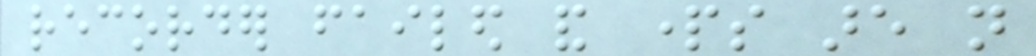recorder failed and parts are not
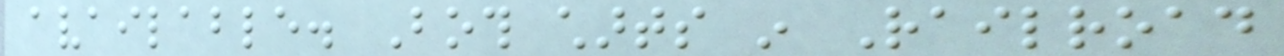available. Both charts in Railroad
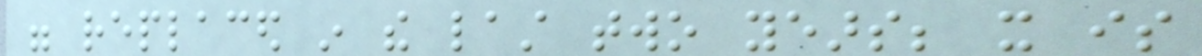were replaced in the last two years; it is
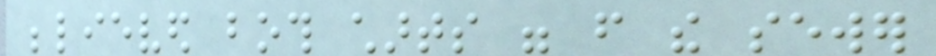believed both charts were from the sewer
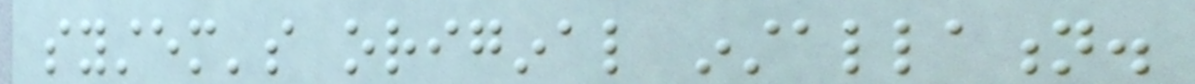system's original installation.
